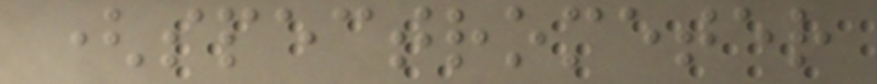(spectrometer
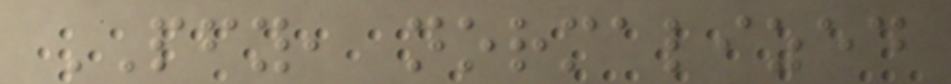PFY, normalized
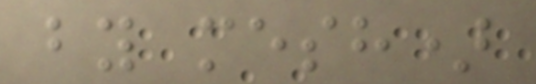by mesh)
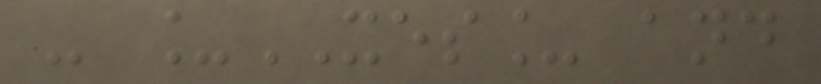- _XES_ and
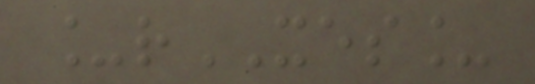_rXES_
